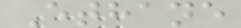Ethane
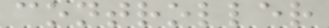controller
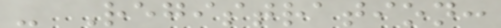- Registration:
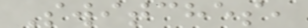Switches,
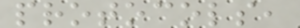protocols,
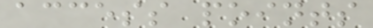access points
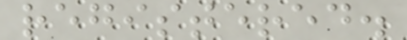registered.
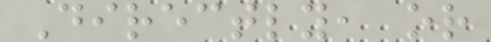Directly, or
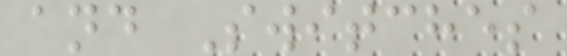and Switches
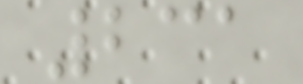231
